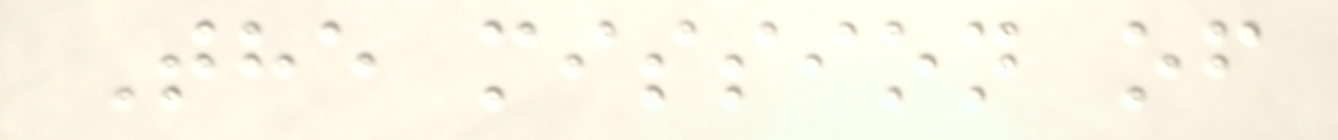The mission of
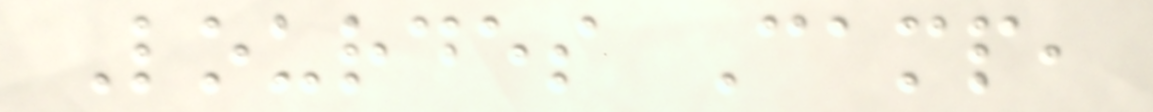Lourdes Camp,
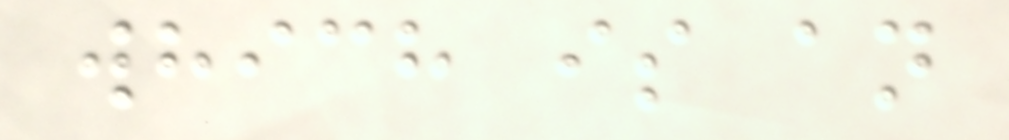which is an
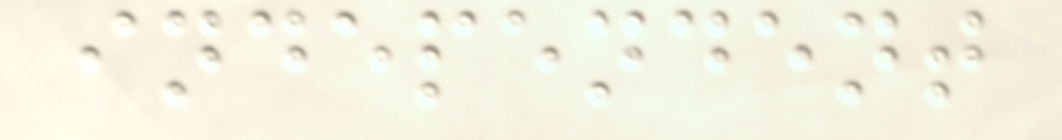independent
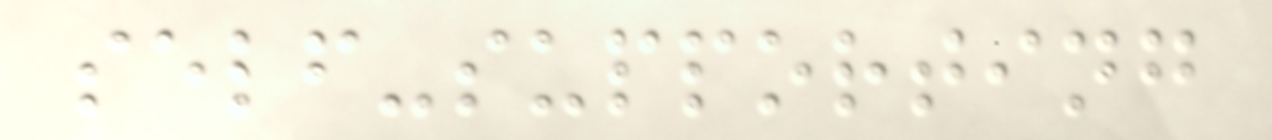self-supporting
